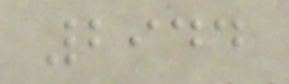2944
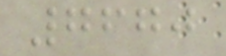7670
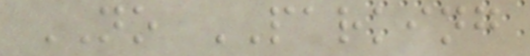NO PARKING
